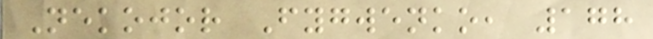Nekojor Fygwenko, 178
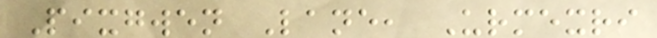Pixgwen Lane, Urmexri
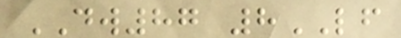DW87 8LF
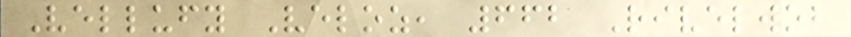Vellufy Veloz, 662 Rivelwob
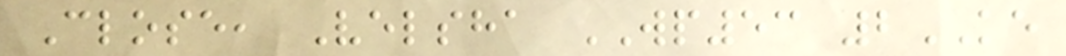Close, Velsha WP53 2KE
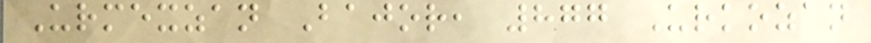Urmexzan Bajor, 877 Urkozan
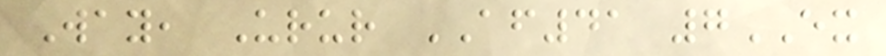Way, Urur AF41 7EX
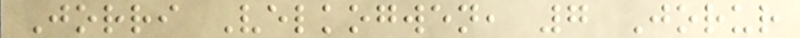Jorri Velkogwen, 7 Jorur
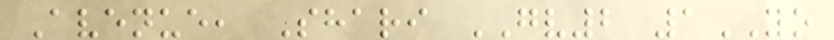Avenue, Shari GV2 1YO
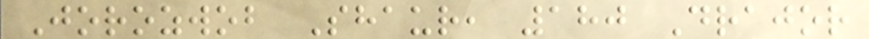Jorozwob Shaur, 180 Drajor
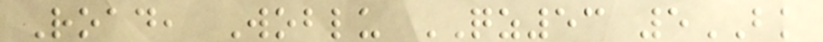Road, Woblu QZ53 5BK
